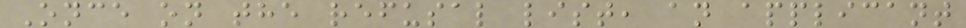Once on the refusal list, an applicant
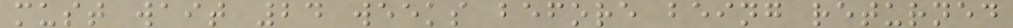must wait 24 weeks before being returned
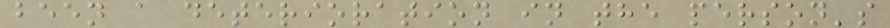been a deterioration in the person's
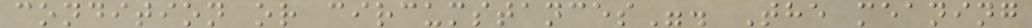condition or circumstances". The meaning
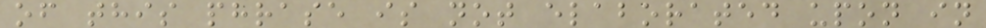of this phrase is not elaborated upon in
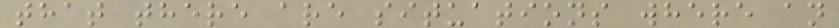that there are situations where an
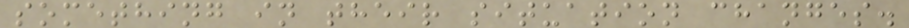something in their situation changes.
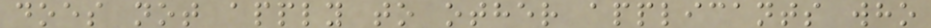does not apply to other applicants who
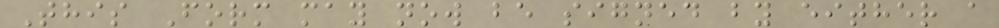This Form may now be signed by either a
